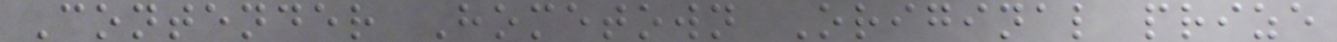Contender Hometown Original prize
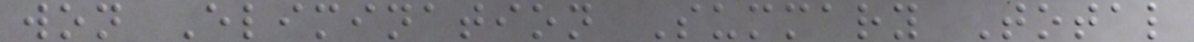won Elimination Summary Total
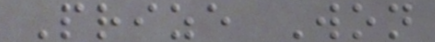Prize Won
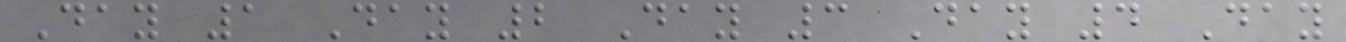Day 1 Day 2 Day 3 Day 4 Day
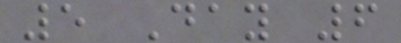5 Day 6
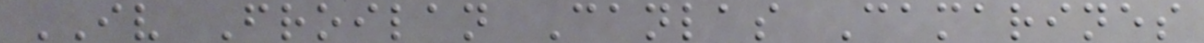IV Froilan Canlas Camarines
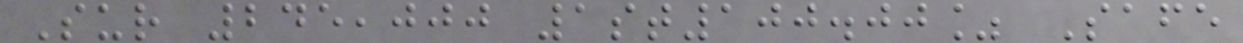Sur 245,000 1st100.00% Safe
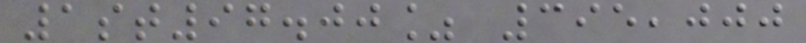1st97.00% 395,000
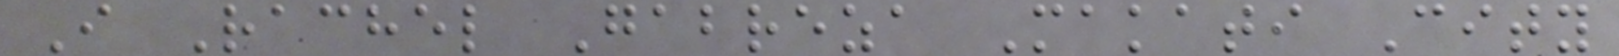I Rachel Gabreza Makati City
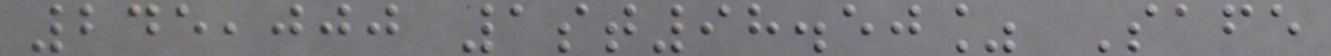245,000 1st98.50% Safe
